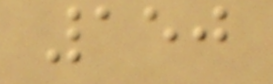150
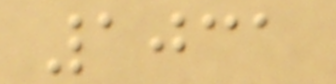1031
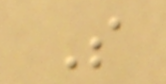S
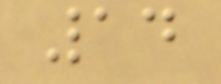14
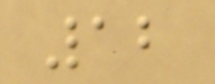12
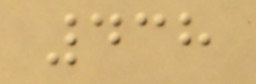438
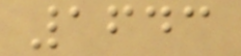1643
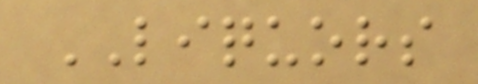LIQUORS
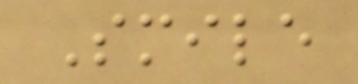Smile
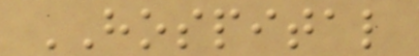HOSPITAL
